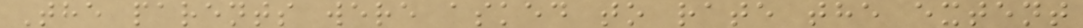The parents were asked to rate the extent
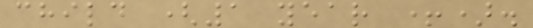child (1 year +).
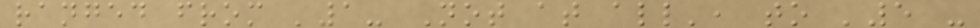ranged from '1- Not at all', to '5 -
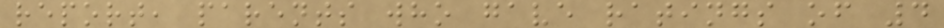report, parents who gave ratings of 4
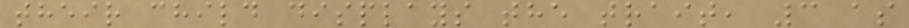their child displays the trait, 3 as
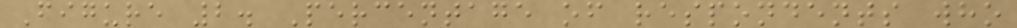Figure 2. Percentage of respondents who
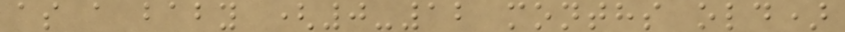as a baby (0-12 months old)
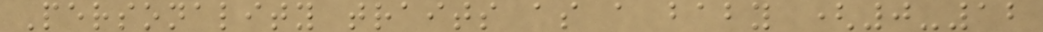Personality traits as a baby (0-12
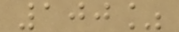100%
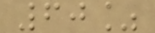60%
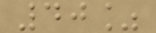40%
